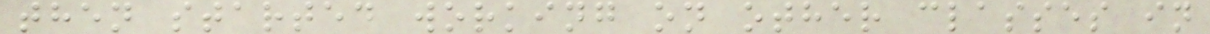then started working on other classes in
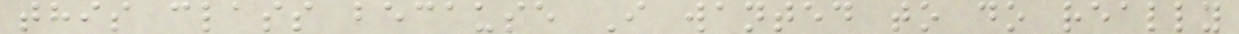this class because I wanted to do really
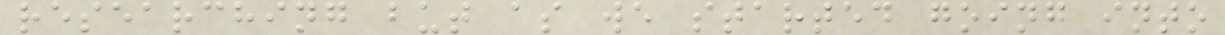researching but as we started going into
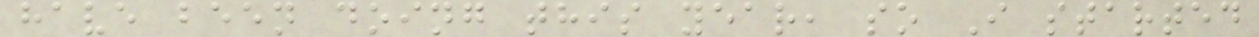have been doing this year, so I started
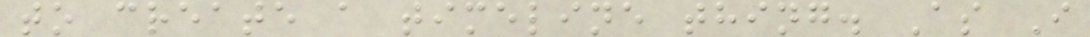to create a timeline thing. As I
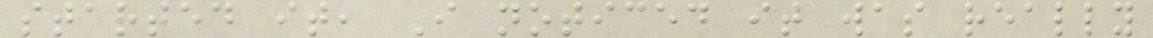started it, I noticed it was really
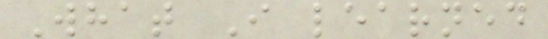What I learned
